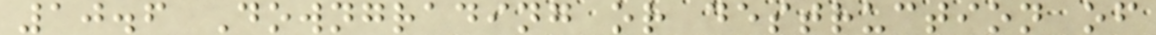10.6 Downgrading or destruction of
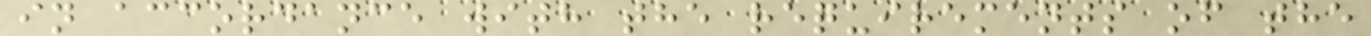in accordance with the requirements of the
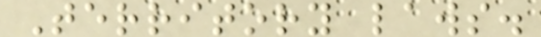Territory laws.
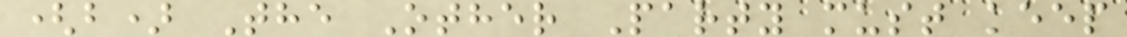(b) The Other Party must keep
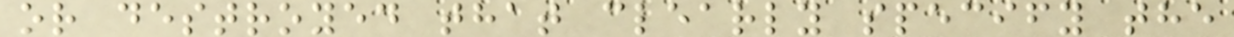or destroyed that clearly specify the
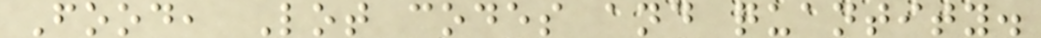Food, Lot codes and quantity.
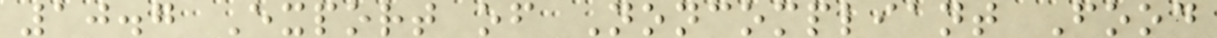10.7 Export of Noncompliant Food
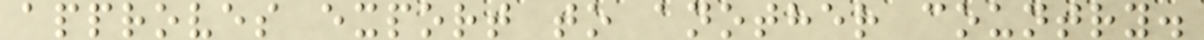approves export to another country.
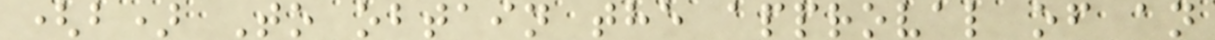(b) To obtain the approval of an
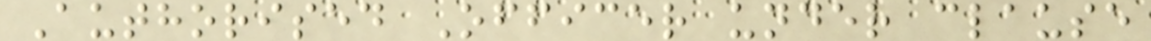Authorised Officer under clause
